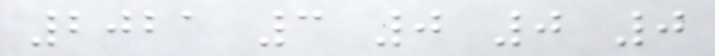2021 3 0 0 0
